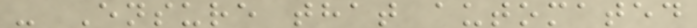- Ensure that automated
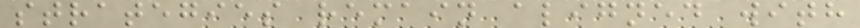strategies remain aligned with
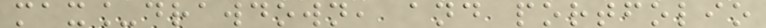max_drawdown, and portfolio
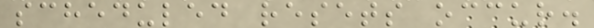scheduled resets occur.
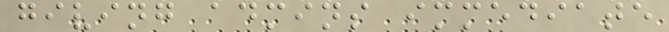giving admins immediate
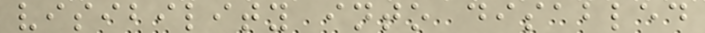visibility into disabled
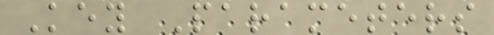Key Parameters
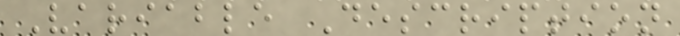Variable Description
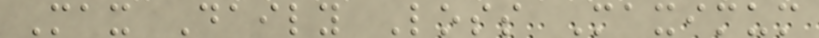Max Daily Loss Maximum
